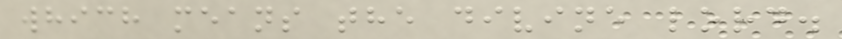which means the divine lord.
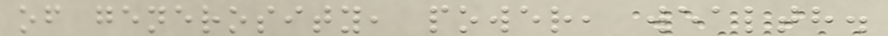of generosity, power, wealth.
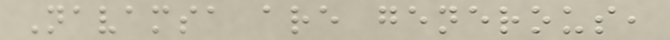Navamsa are generous,
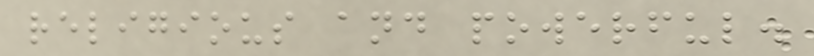religious and powerful.
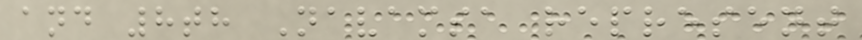and 8th Navamsa represent
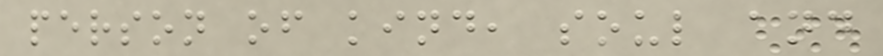person of kind, soul and
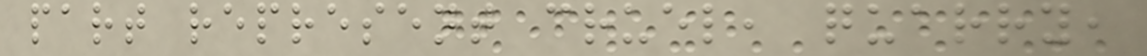part represent cruel, quarry,
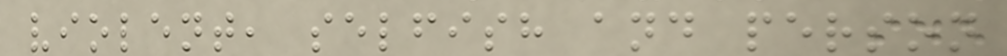violent, selfish and person
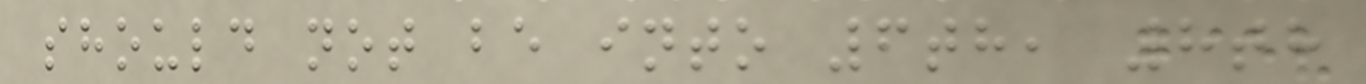should not be into 6th, 8th
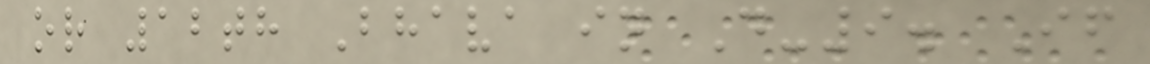or 12th Bhava in D-9. If
